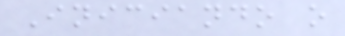Iniciando o
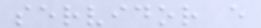servidor e
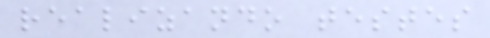realizando testes
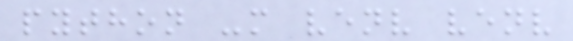python -m venv venv
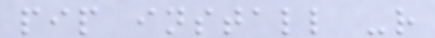pip install -r
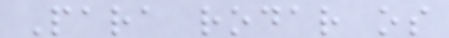Para rodar os
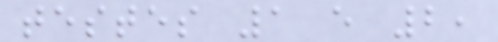testes 1 e 2,
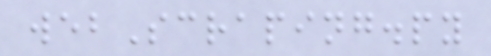webScraping.py
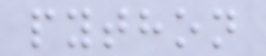python
